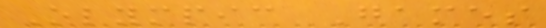Olympic Games
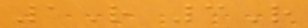1R 3R
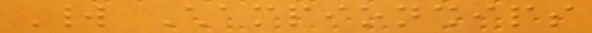World Championships
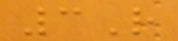3R
